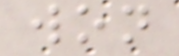won
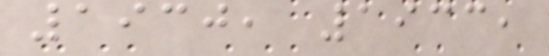1930, 1933,
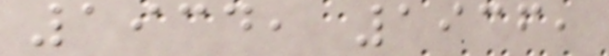1934, 1936,
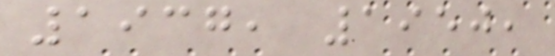1937, 1950,
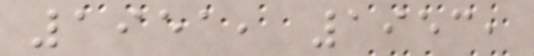1951, 1953,
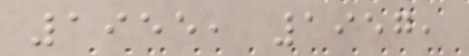1955, 1957,
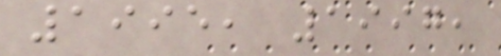1995, 1997,
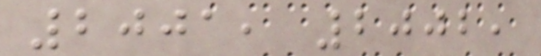2001, 2002,
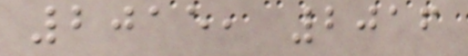2015, 2016
